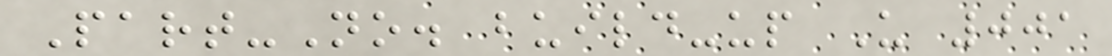Part-No. build-up U 001
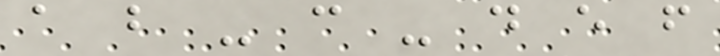a b - c - d e f
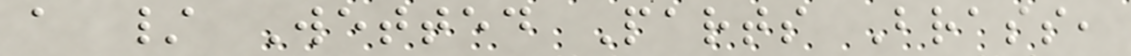a / Wetted Parts Brass,
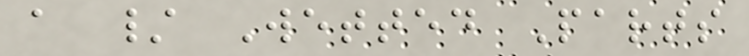a / Wetted Parts
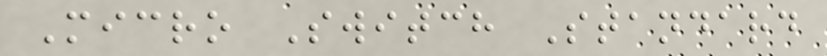Micro Switch Standard
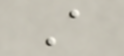A
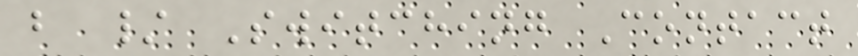b / Switching Contact
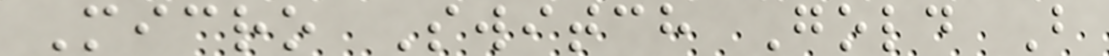Micro Switch Gold B
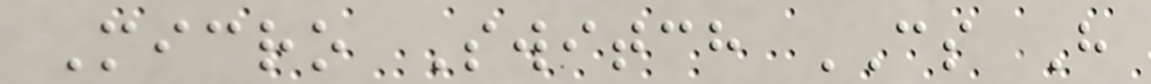Micro Switch CS H
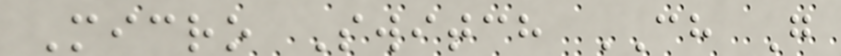Micro Switch CH G
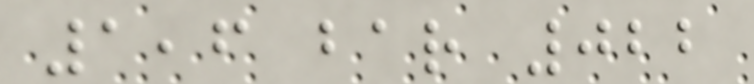1,6 bar 022
